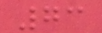73
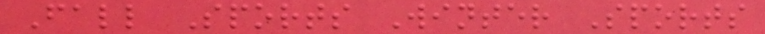Fall Sports Winter Sports
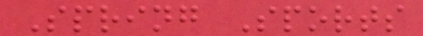Spring Sports
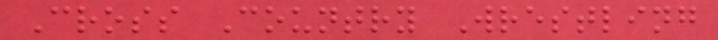Cross Country Wrestling
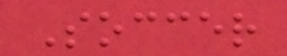Soccer
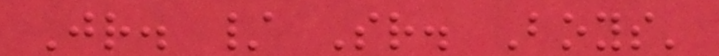Jr. / Sr. Boys'
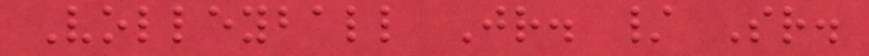Volleyball Jr. / Sr.
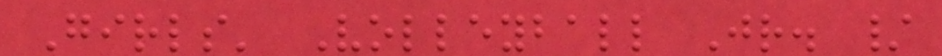Girls' Volleyball Jr. /
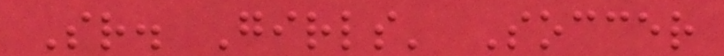Sr. Girls' Soccer
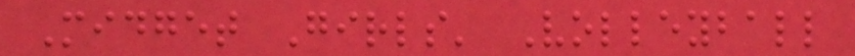Midget Girls' Volleyball
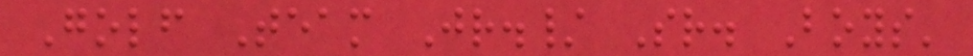Golf Team Jr./ Sr. Boys'
